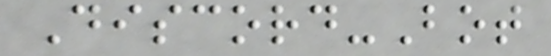Discord-Bot
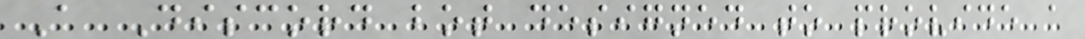A Discord bot designed to provide a
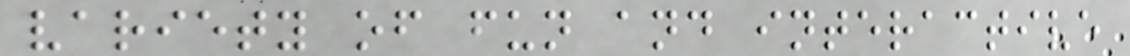variety of fun and interactive
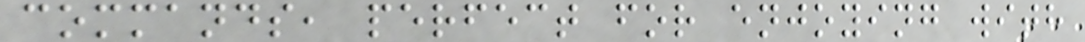commands, perfect for enjoying with
